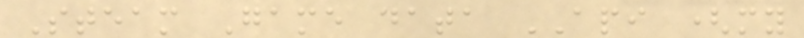Steam Game data API (my
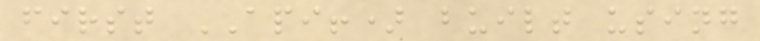first API!) built using
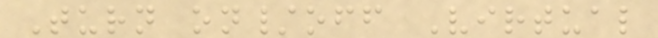Turn on/off Virtual
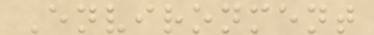Environment
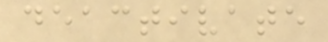deactivate
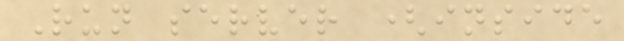Run server (inside
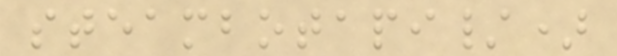steambotapi/)
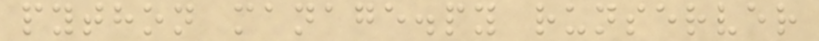python manage.py runserver
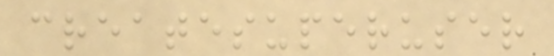createsuperuser
